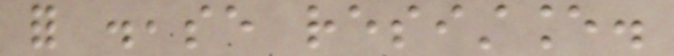for disease resistance.
